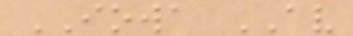IOWA AV
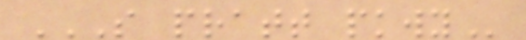S PRATT PKWY
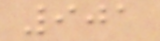901
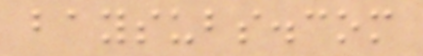baysubs.com
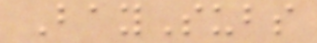BaySubs
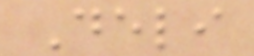Deli
